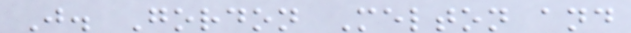J. Gordon Melton and
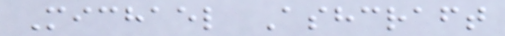Michael Ashcraft
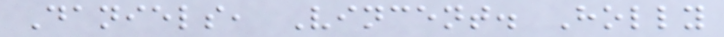Daniels, Vincent. Holly
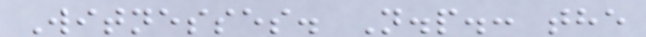Witnesses. N.p.: the
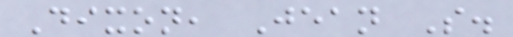Dixon, Jean S.
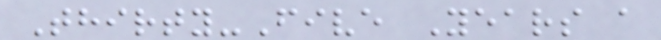Thirty-Five Years a
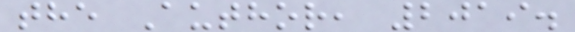the Author, 2019.
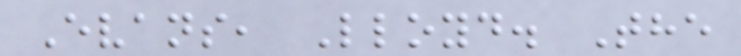Evans, Lloyd. The
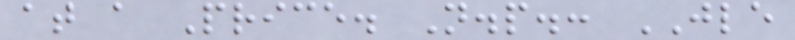at a Price. N.p.: JLE
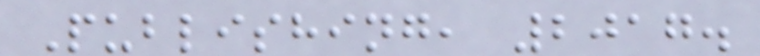Publishing, 2017.
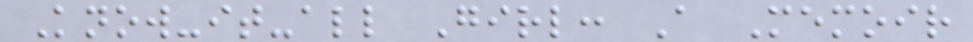Know-it-all Girl: A Memoir
